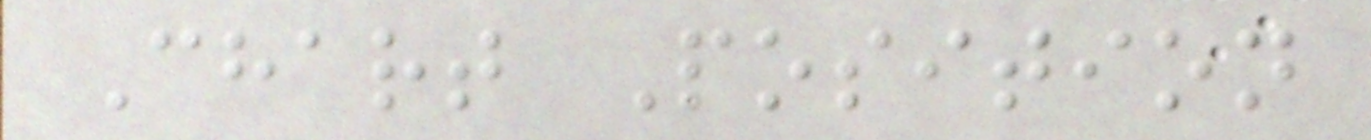Chart Position
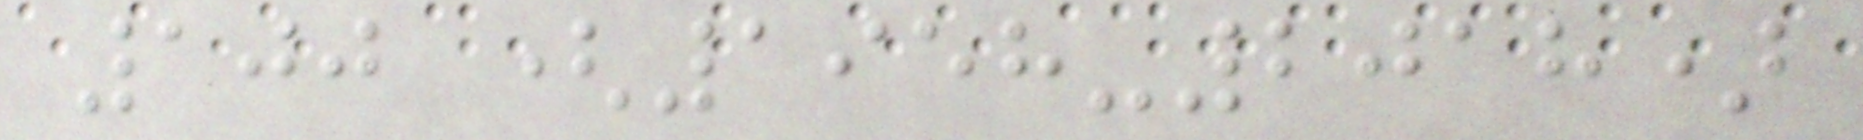100 (1958-2018)
